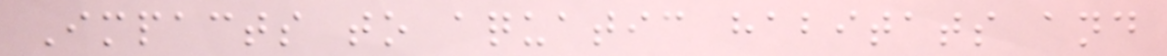Impacts to aquatic habitats and
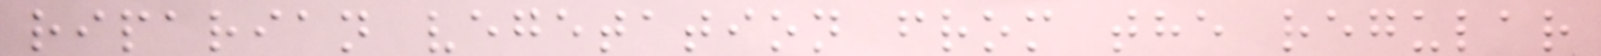riparian vegetation from the regular
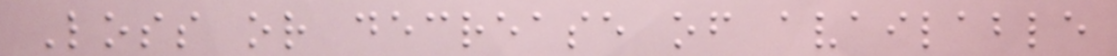Loss or decrease of available
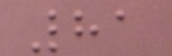81
